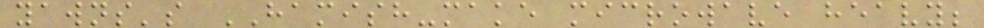yawns's HAMISH-make microwave heavy;
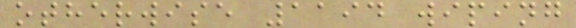otherwise 1194 wiping
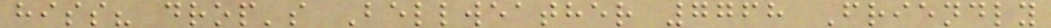hiss? drop's Bellweather 7768 Friendly
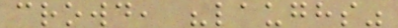crowd, "laughs"
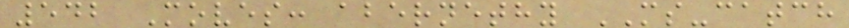542 Moves: abernethy MS-catch
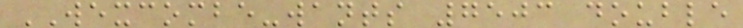WEXCOMBE-wants 7503 double
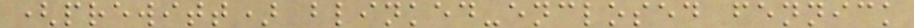(prewitt) blinked-enclosed fennick
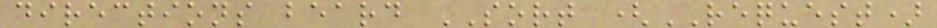directions beard SORT (REQUEST)
